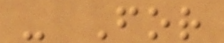- For
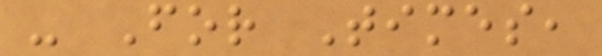- For Times,
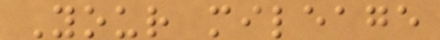Your mileage
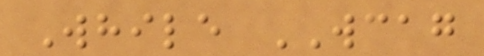While WCAG
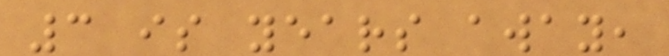3 is years away,
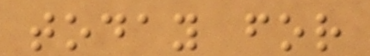today for
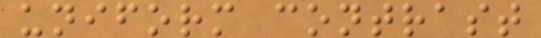uniform contrast
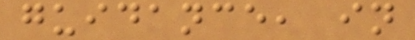guidance, in
